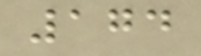174
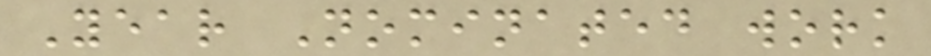Year Nominated work
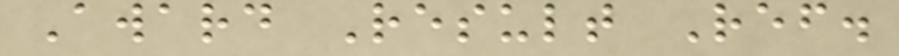Award Result Ref.
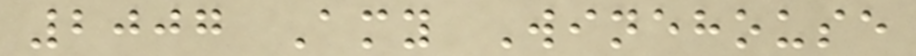2007 Amy Winehouse
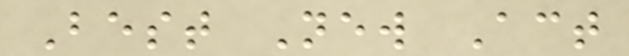Best New Act
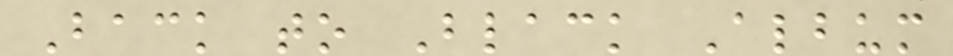Back to Black Album
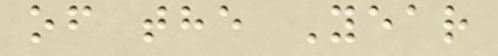of the Year
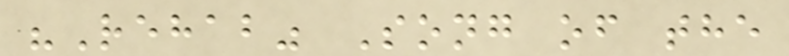"Rehab" Song of the
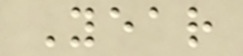Year
